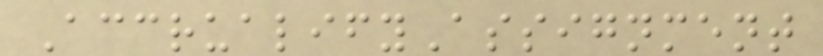AccrualifyAssignment
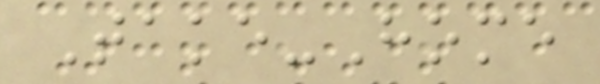Take-Home
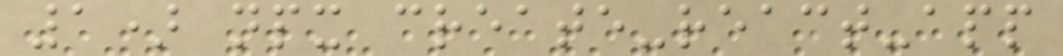1) npx create-react-app
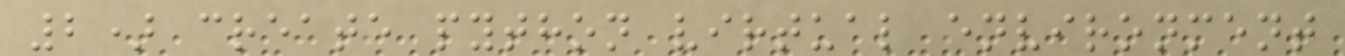2) create python virtual environment
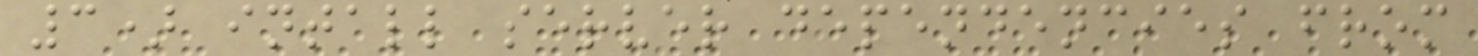3) intall server dependencies from
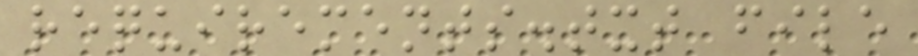requirements.txt file
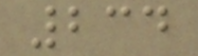234
